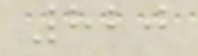820
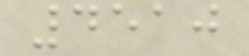4510
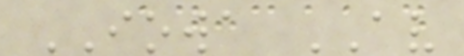IOWA AV
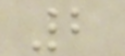2
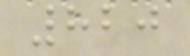820
